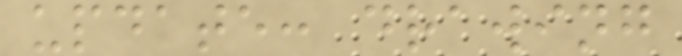update: drawing
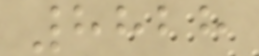8828
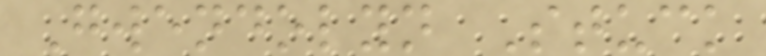Gwendolyn Stuck
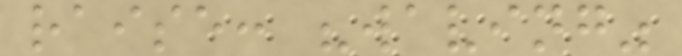raise: "waving"
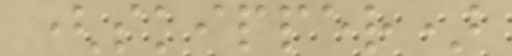(skipper)
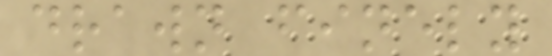drawn finely
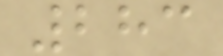283
